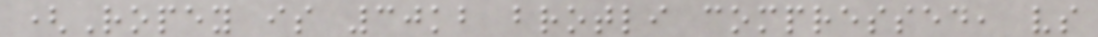(Ropey is 30kb brotli compressed, vs
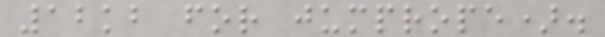12kb for jumprope).
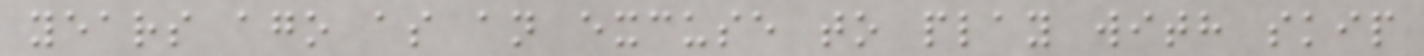years ago as an excuse to play with skip
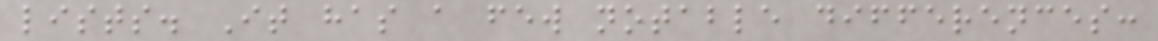lists. It has a few notable differences:
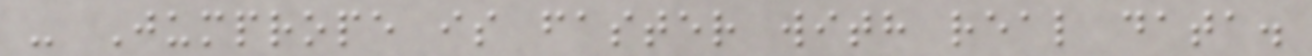- Jumprope is faster with real data.
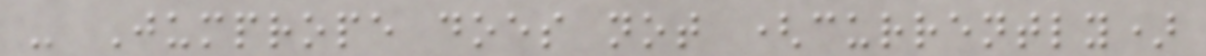- Jumprope does not (currently)
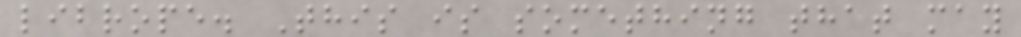librope. This is something that may
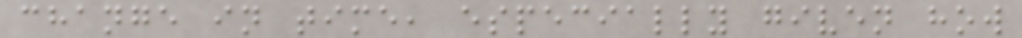change in time, especially given how
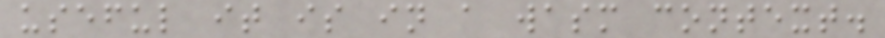useful it is in a wasm context.
